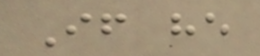If he
